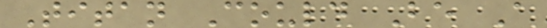Titan Could Be A
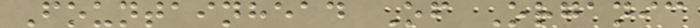Fountainhead Of Organic
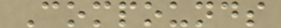Compounds
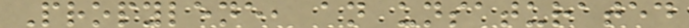Propylene, an unsaturated
